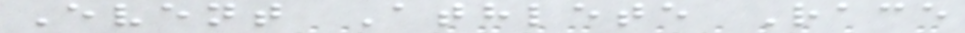Event Athlete Race
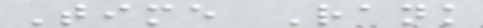Time Rank
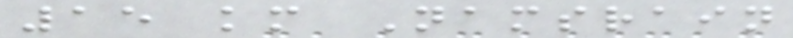15 km Namsrain
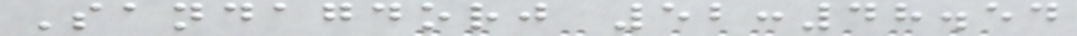Sandagdorj 52:48.54
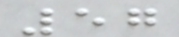57
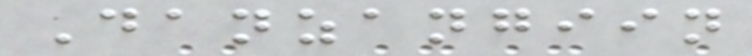Danzangiin
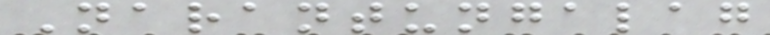Narantungalag
